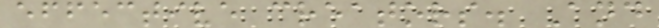effective creators. And
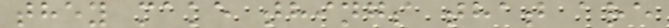they make things that are
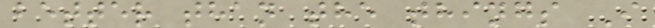better than the things I
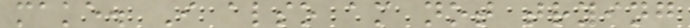make. I also am not trying
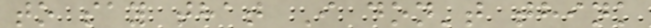to say that I don't think
